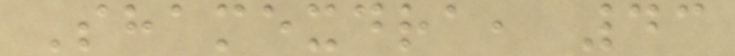Shamexdra, 43
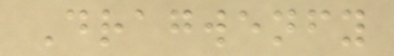Dragwenfy
